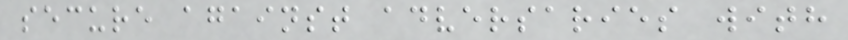secure against adversaries with
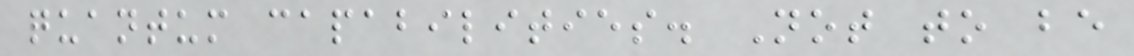quantum capabilities. Not to be
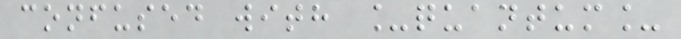confused with _quantum_
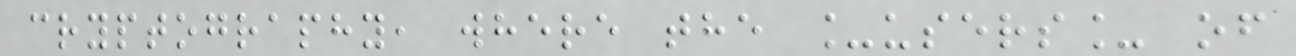cryptography, where the _users_ of
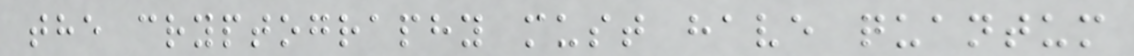the cryptography must have quantum
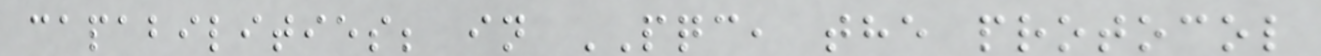capabilities; in PQC, the protocol
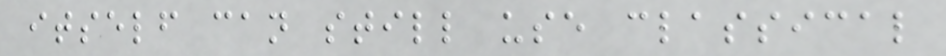itself can still use classical
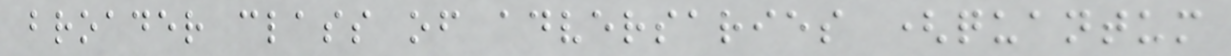broader class of adversaries (quantum
